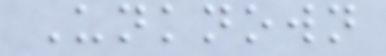Unknown
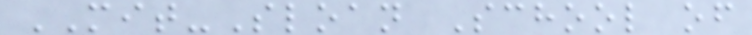MIT-Sloan School of
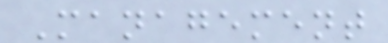Management
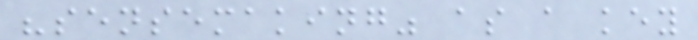"sensemaking" as a key
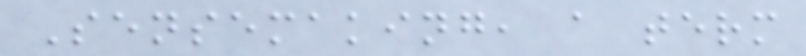Sensemaking, a term
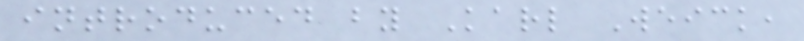introduced by Karl Weick,
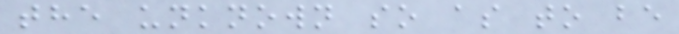the unknown so as to be
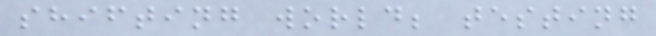shifting world; testing
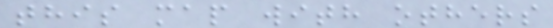this map with others
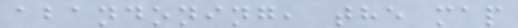abandoning, the map
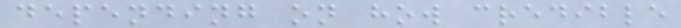depending on how credible
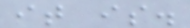it is.
